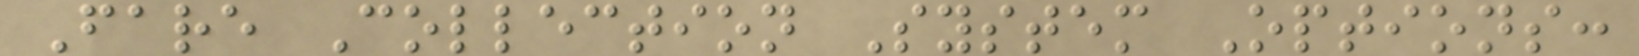Fare Collection System Options:
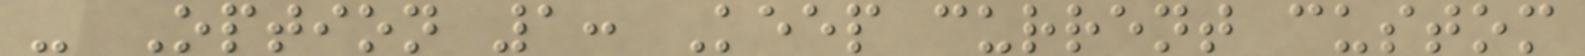- Option 1: Keep current custom
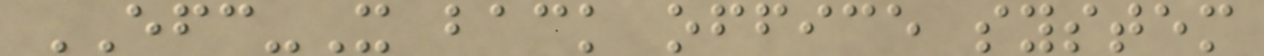EFC-X back office system
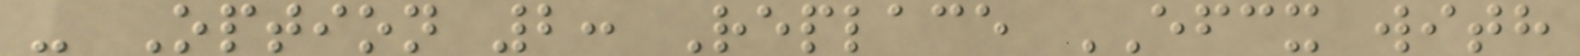- Option 2: Replace EFCX with
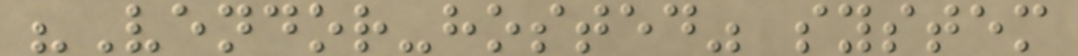"Vendor-hosted" system
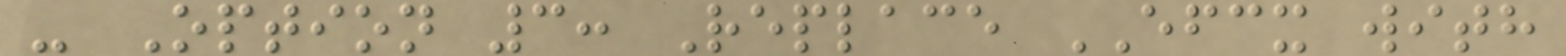- Option 3: Replace EFCX with
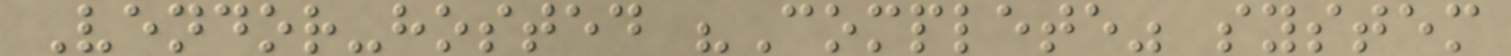Vendor-hosted "Complete" system
